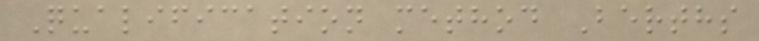Qualification method Berths
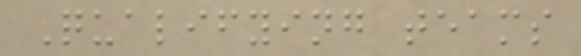Qualifying teams
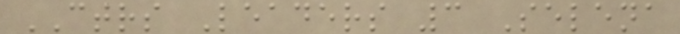CTRS Leaders 3 Selena
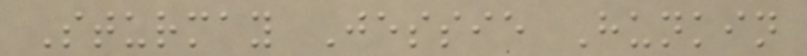Sturmay Jessie Hunkin
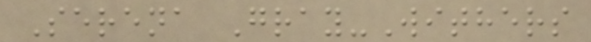Serena Gray-Withers
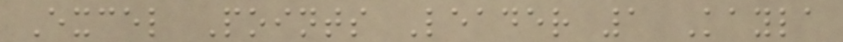Excel Points Leader 1 Kayla
